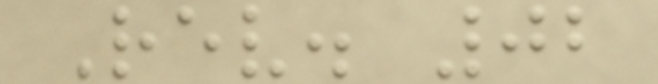Rev. 02
